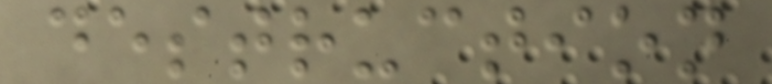destruction
